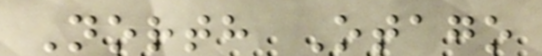North Otago
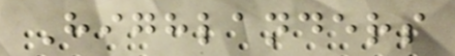Highlanders
